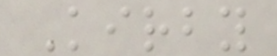Kirby
